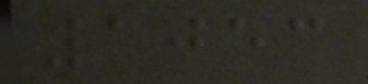1053
